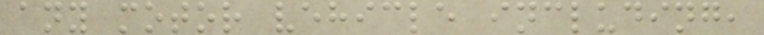any motor vehicle including,
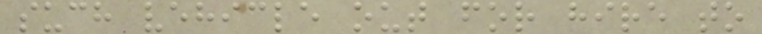such vehicle out for hire to
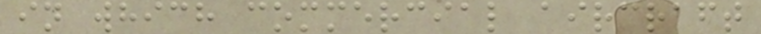in which commercial aircraft
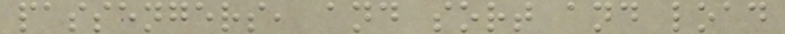passengers, and sort and load
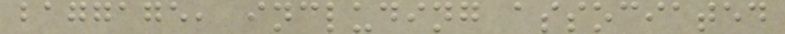baggage, including associated
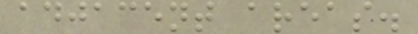adjacent areas.
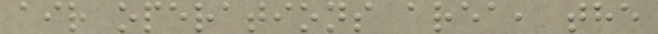air operations area, the
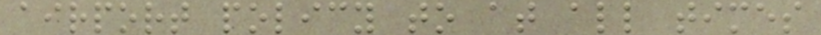airport policy to at all times
